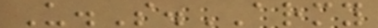U.S.ARMY
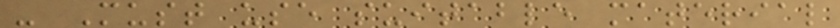- Must use suitable material
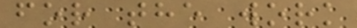for the work
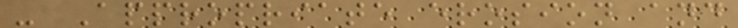- Appropriate erosion and
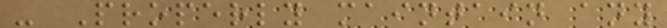- Properly maintain any
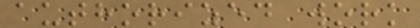authorized work
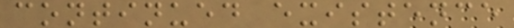continued existence
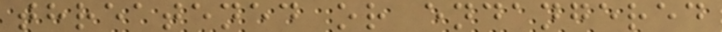threatened or endangered
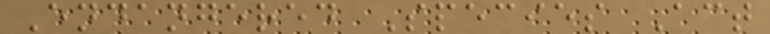Endangered Species Act
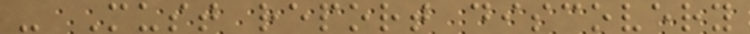- Must report discovery
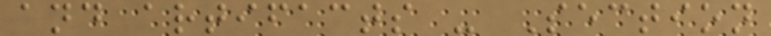and artifacts - Section
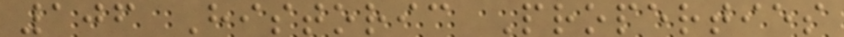106 Historic Properties
